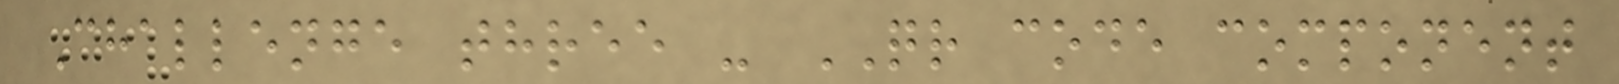Challenge three - QR code component
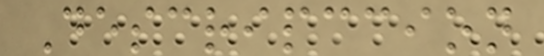Descripccion
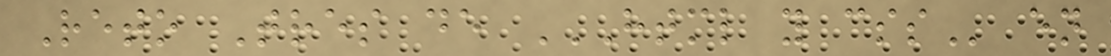Reto Tres de HTML Y CSS en
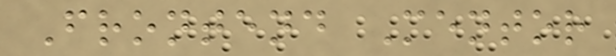Frontend Mentor
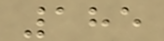185
